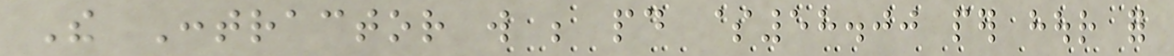The Contractor will be paid $58.00 per hour for
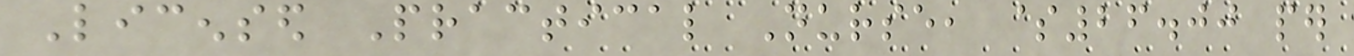Licensed Practical Nurse, $26.00 per
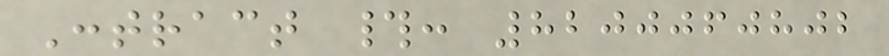Contract #: 8200060802
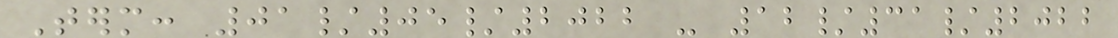Term: 01/05/2022 - 12/31/2022
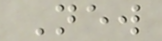New
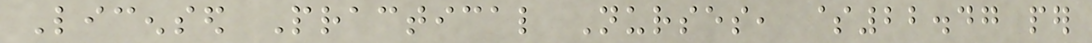Licensed Practical Nurses, $22.47 per
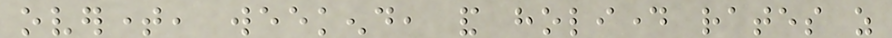overtime, weekend, and holiday rates as
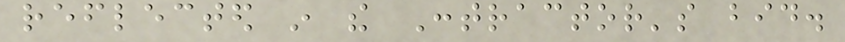reflected in the Contractor's bid.
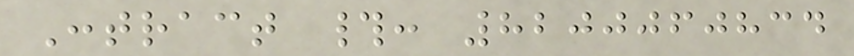Contract #: 8200060834
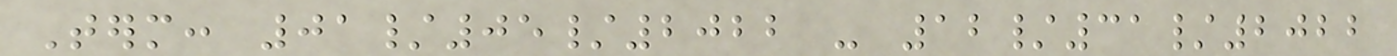Term: 01/05/2022 - 12/31/2022
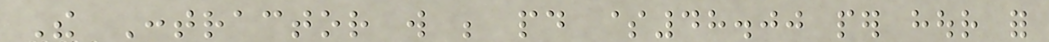The Contractor will be paid $48.00 per hour for
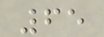65
